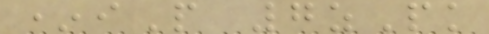*iP 7zPk
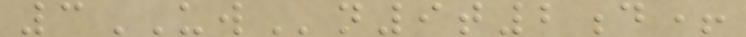3UWn9t2d+
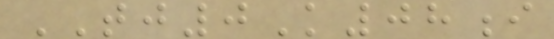TJ0K08i
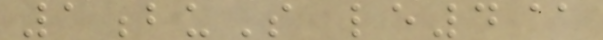1buS le4@
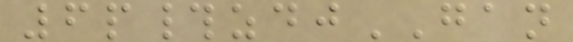6p#zdjGAN
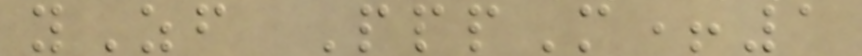yZf PppM+1
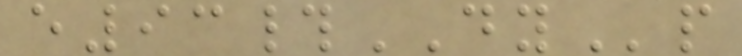e93#DYp
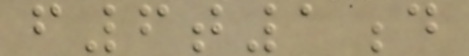f6t1d
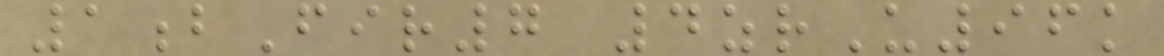1bFir7 4zrU96k
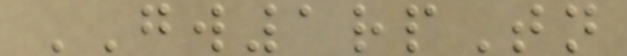GW1rpTn
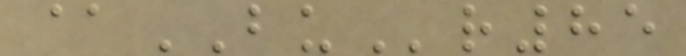@BUr85
